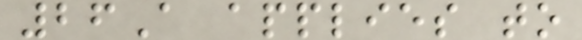26A applies to
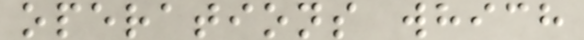operations which
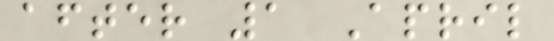after 1 April
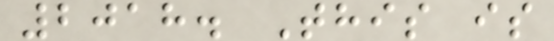2018. This is
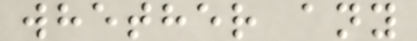whether any
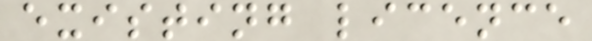existing licence
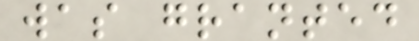was granted
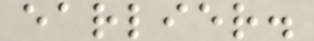earlier.
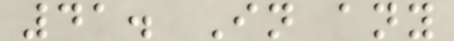41. In any
